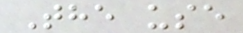The use
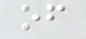of
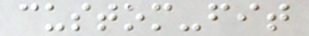custom-fit
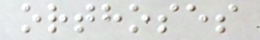orthoses
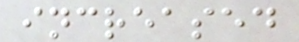increased
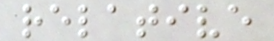relative
